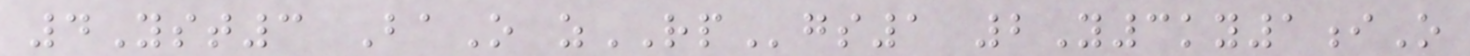4Yst3 BaO zRPgs1 2Y3ky1iO
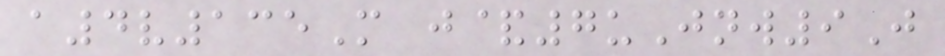a4v135M j&7uJnw9J
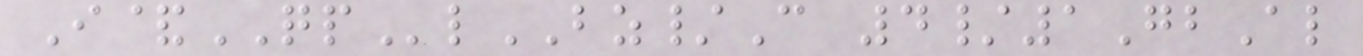I&QPlBZ/C 4/1GbAl
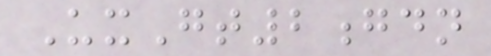UxGt2gdn
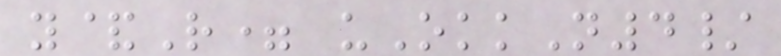y&R= uOkkN4/
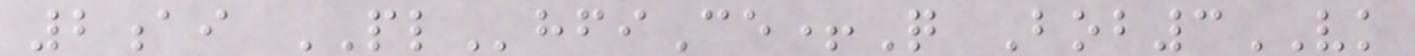2ai PLhfiCe+Q Bob3VK
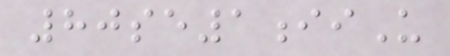80se1iiU
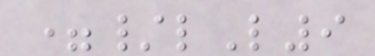=/lL9
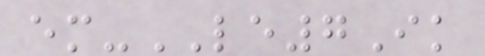em-LE7Ik
